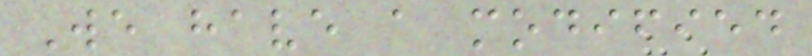We have a modified
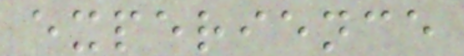experience
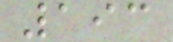193
